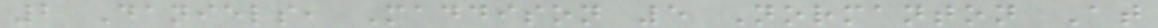2 Daniels, Maddison 5 Normanton At
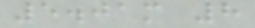5.01m 8
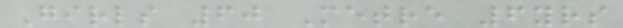Girls 60 Metre 6yrs
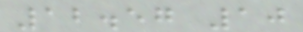12.57 10
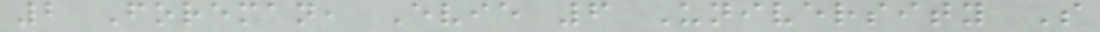2 Foreman, Evie 6 University S
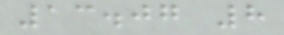13.07 8
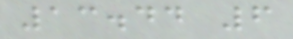13.44 6
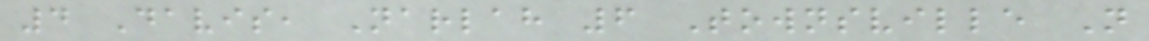4 Davis, Narlah 6 Townsville N
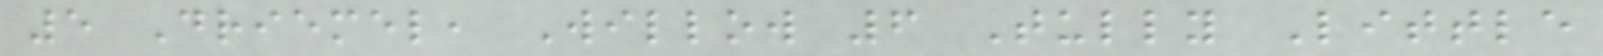5 Driemel, Willow 6 Tully Little
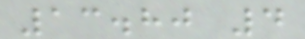13.80 4
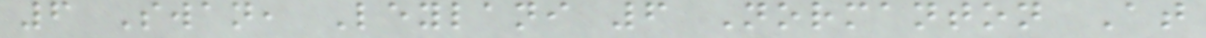6 Swan, Leylani 6 Normanton At
